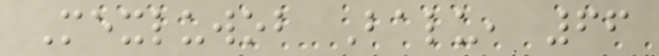Mexluwob Balu, 66
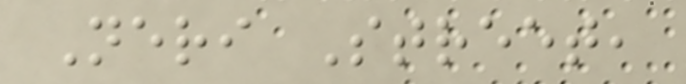Neri Street,
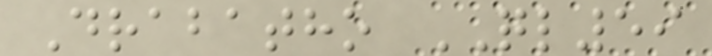Drabatho QL59
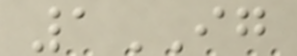1IG
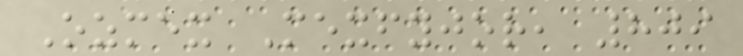Ozmex Mexfyjor, 809
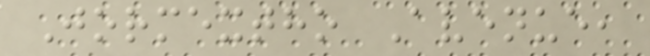Jormextho Avenue,
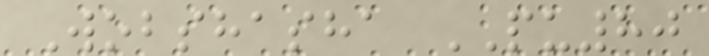Wobshasha PU80
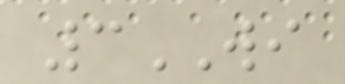3WI
